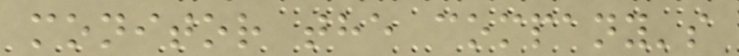monitor the company's
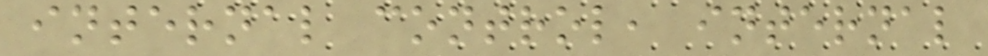internal control, internal
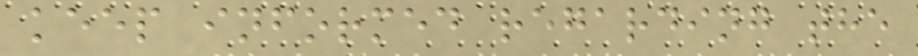keep informed regarding the
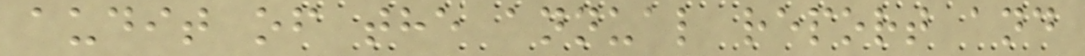audit of the annual report and
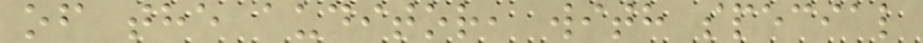of the auditor, with special
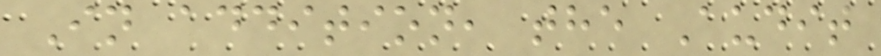In addition, the Audit
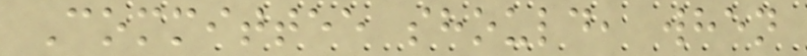Committee should, when
